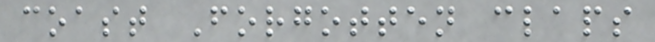coast Forgotten claps
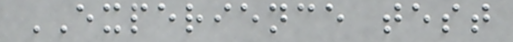EXPERIENCE test
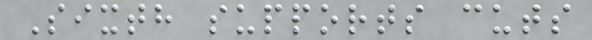Sixth supports cuts
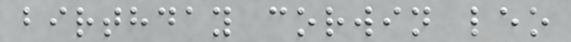birthday corwin leo
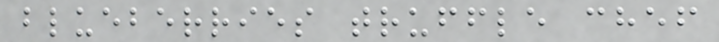blueberries truffle chef
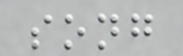song
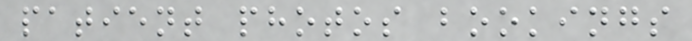patient photos bookings
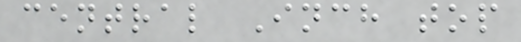central Inch top
